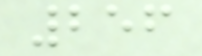256
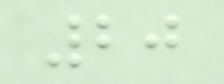20
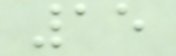15
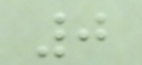0
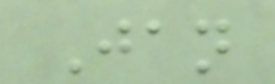Jan
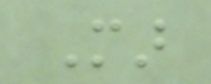Mar
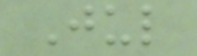Jul
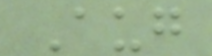Aug
